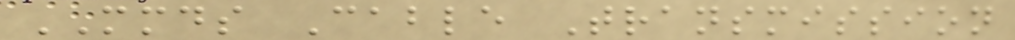MMDS Cable Transmission
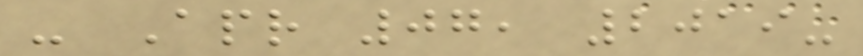- Apr 07, 2019-
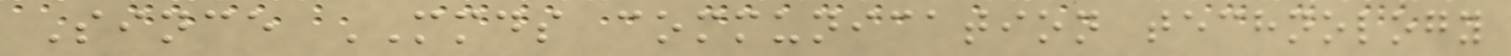Since MMDS communication technology
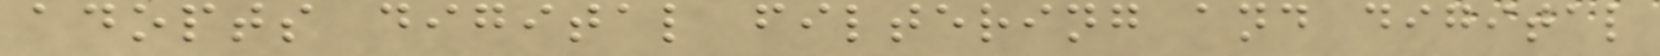adopts digital filtering and digital
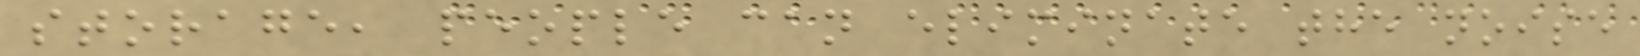storage, people can eliminate the noise
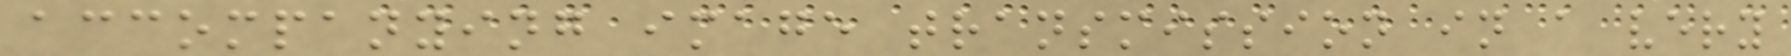accompanying image transmission in a very
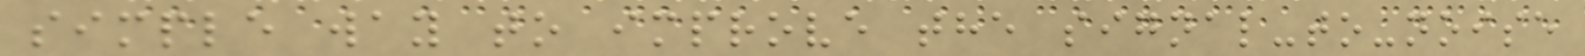simple way to improve the signal-to-noise
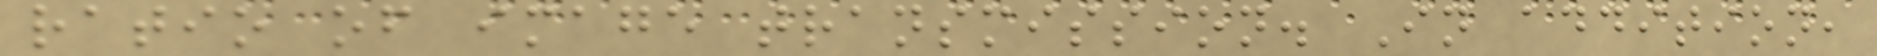ratio of image transmission. In addition,
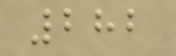282
